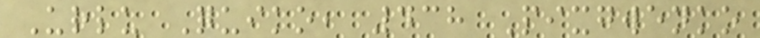Urlu Quiko, 438 Pixgwenko
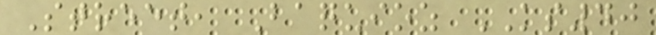Street, Baquioz KS40
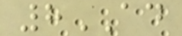8AD
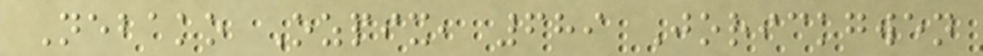Nebako Ozpix, 689 Jorickgwen
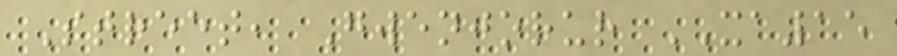Street, Gwenjorur XA15
